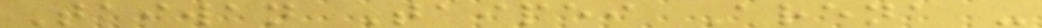Taiwan Taipei Arena -
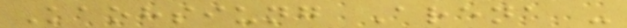Kaohsiung Arena -
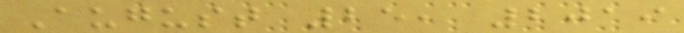August 25, 2019
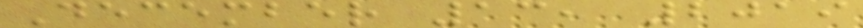December 13, 2019
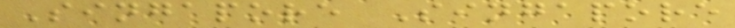Singapore Singapore
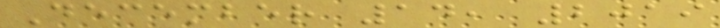December 14, 2019
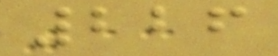226
